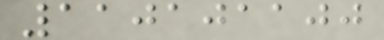110101100
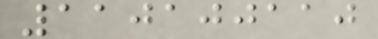110100110
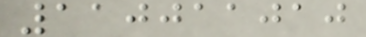110011010
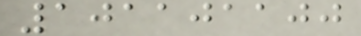101101100
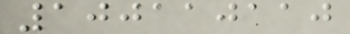100110110
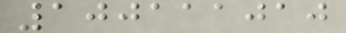100111010
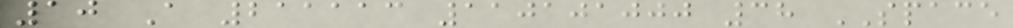10 A 211113 110101000 38 SPACE
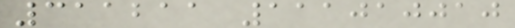311211 111010010
